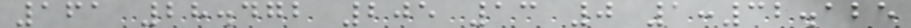161 28.472 205 13 0 1:32.125
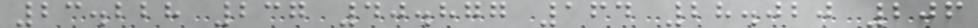23.228 237 40.877 164 28.020 206
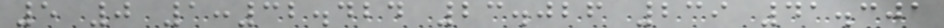5 0 1:32.424 23.026 239 41.301
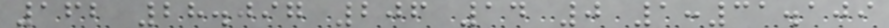162 28.097 206 14 0 1:31.109
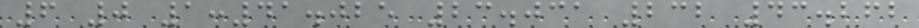6 0 1:41.025 23.031 232 43.262
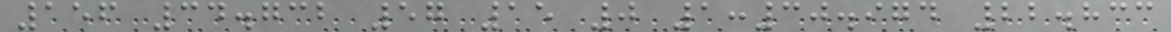156 34.732 57 15 0 1:30.974 22.833
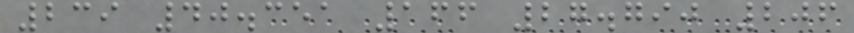239 40.351 166 27.790 206
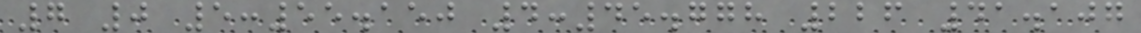7 0 5:55.150 4:45.778 226 41.107
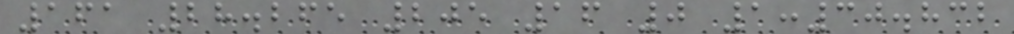161 28.265 205 16 0 1:30.832
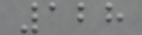128
